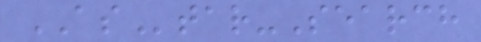AStar-Search
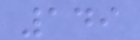149
